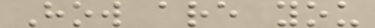How are you
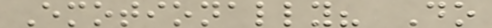Emotionally? Do
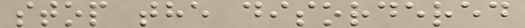stop the disordered
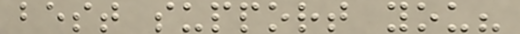best support you?
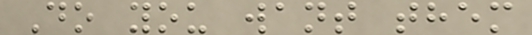Do you want them
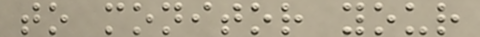to monitor your
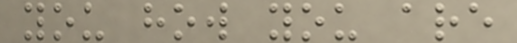you how you are
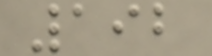192
